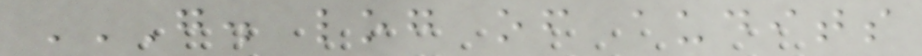G. LOG OF AUDITS
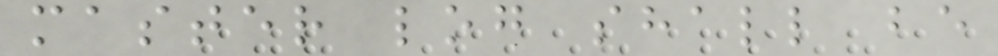master log shall be
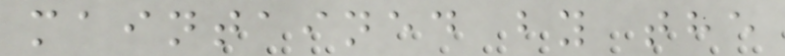maintained by the
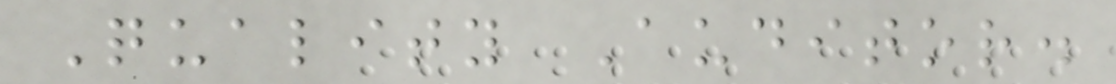Quality Auditor.
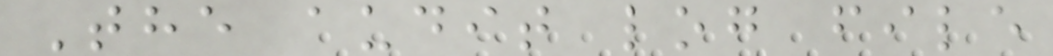The audit log file
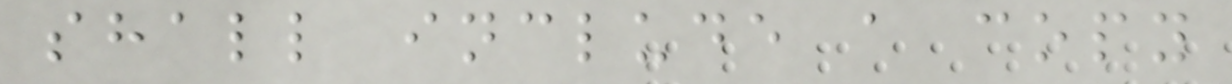shall include a copy
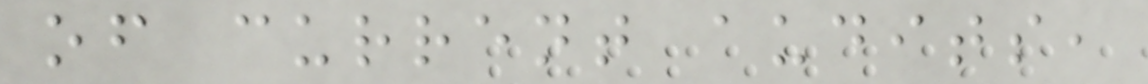of current audits,
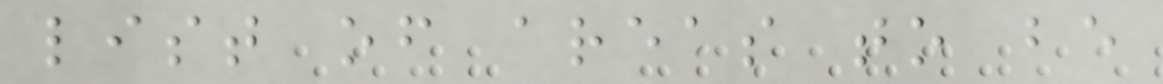list of areas to be
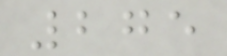275
